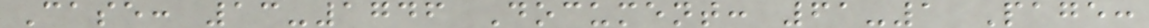Case: 13-1746 Document: 61-1 Page:
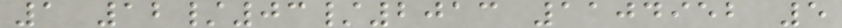1 12/03/2013 1104952 5
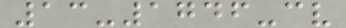13-1746-cv
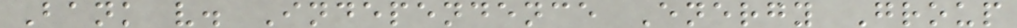Bank v. Independence Energy Group
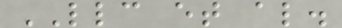LLC et al.
